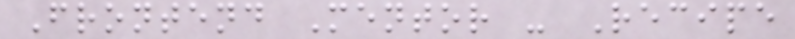Frontend Mentor - Recipe
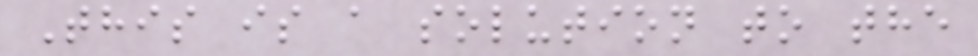This is a solution to the
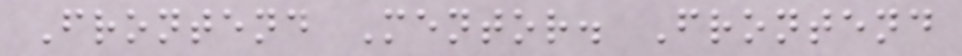Frontend Mentor. Frontend
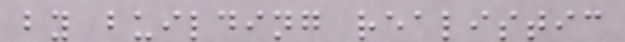by building realistic
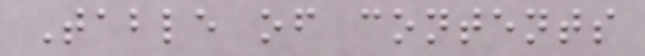Table of contents
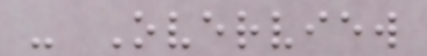- Overview
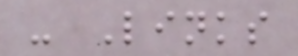- Links
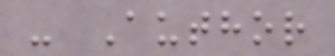- Author
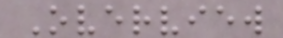Overview
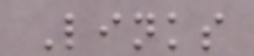Links
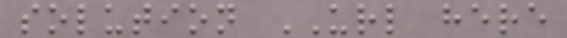solution URL here
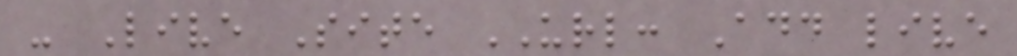- Live Site URL: Add live
